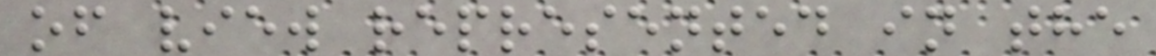of view represented in the
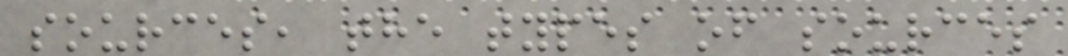sources, the types of sources
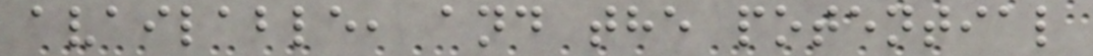available, and the potential
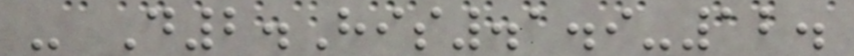- D2.His.1.9-12.
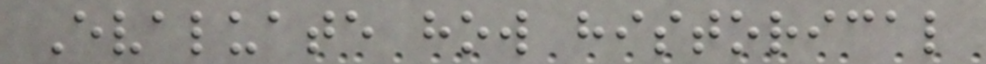Evaluate how historical
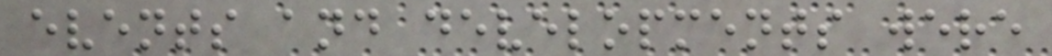events and developments were
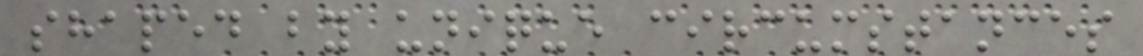shaped by unique circumstances
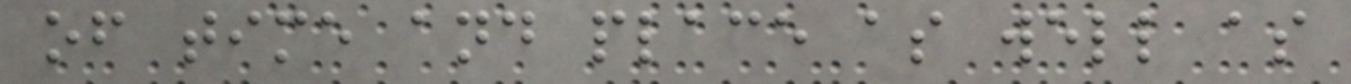of time and place as well as
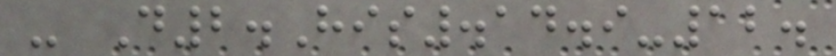- D2.His.14.9-12.
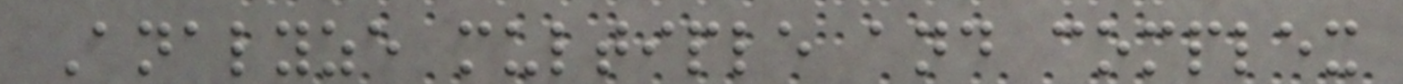Analyze multiple and complex
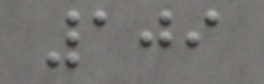109
